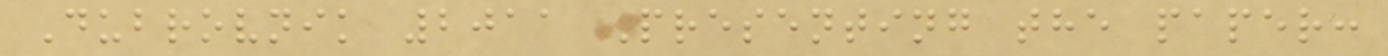Dubrovnik 2011 Presenting the paper:
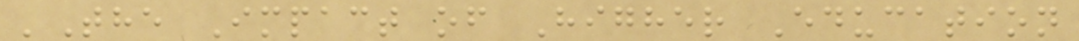'The Impact of Higher Education
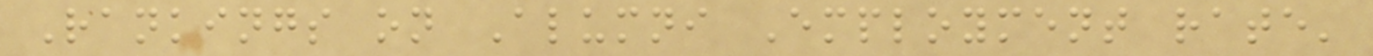Rankings on Alumni Employment rate'
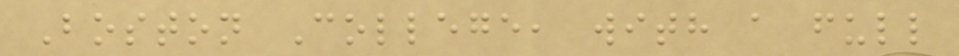Boston College, with a full
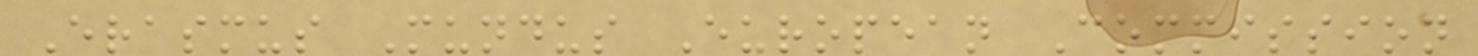Erasmus Mundus European Commission
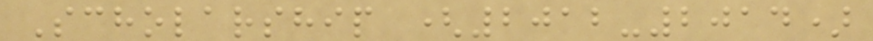Scholarship (2012-2014)
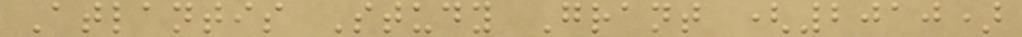Atlantis Study Grant (2010)
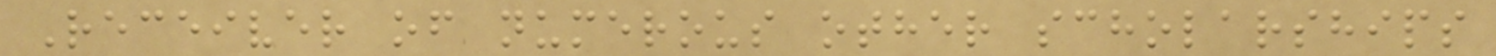Receiver of numerous other scholarships
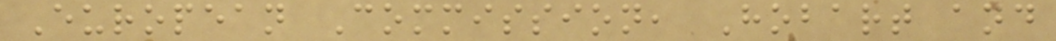European Commission, Hobart and
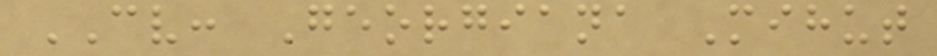CV: Georgiana Mihut
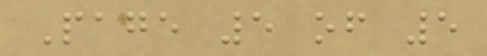Page 5 of 5
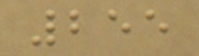255
